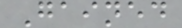Gained
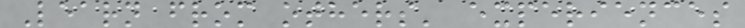Learn from others' experiences
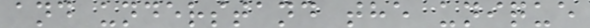and understand the unique
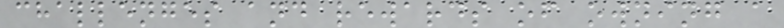challenges and rewards of owning a
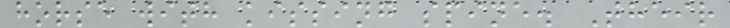horse with kissing spine. Their
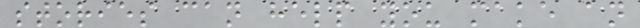stories can help you make an
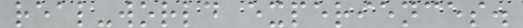real-world experiences.
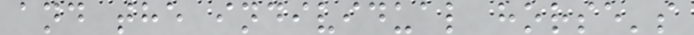and the individual horse's
